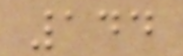144
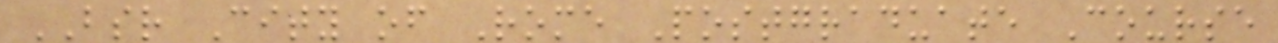BSR City of Rome Postgraduate Course
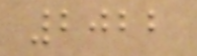2022
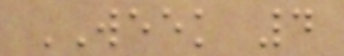WEEK 4
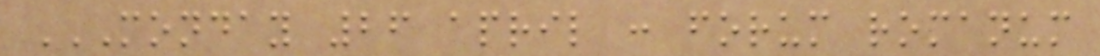MONDAY 26 APRIL : FORUM ROMANUM
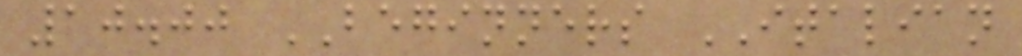10.00 BEGINNERS ITALIAN
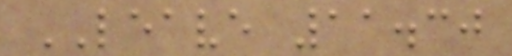LEAVE 11.30
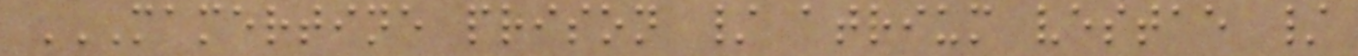MAMERTINE PRISON / ATRIUM VESTAE /
